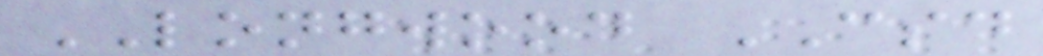LONGWOOD CSD
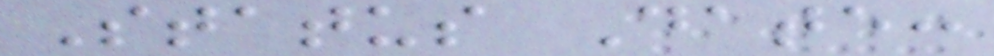Status Date:
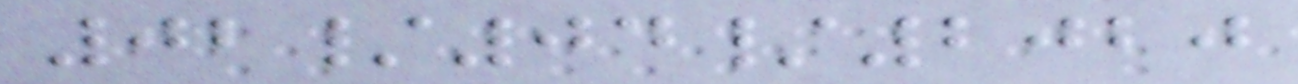02/04/2020
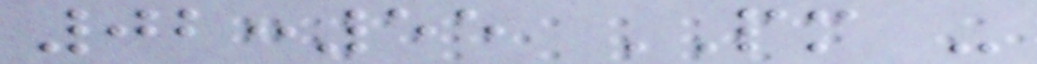02:55 PM -
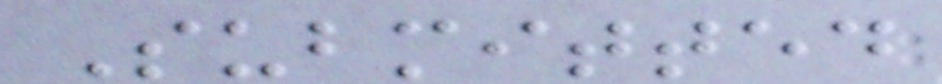Submitted
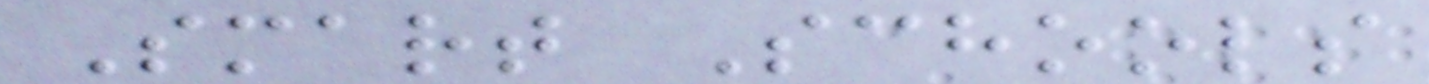Smart Schools
